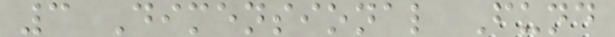3 Dimensional Fund
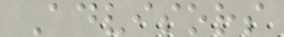Advisors
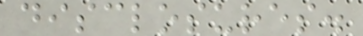disclosures.
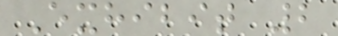Exhibit 2
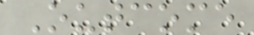Outcome
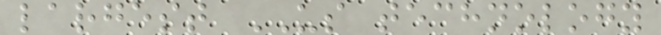largest US technology
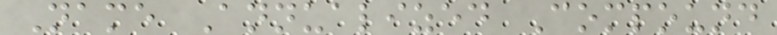Name Annualized Compound
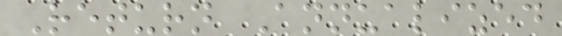Return Annualized
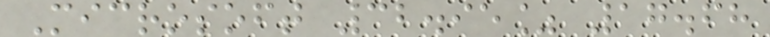Microsoft 32.95% 17.68
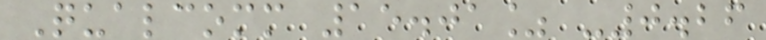Qualcomm 15.01% -0.26
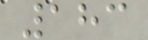183
